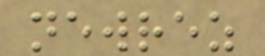newrez
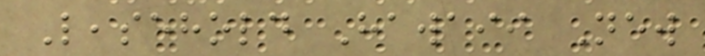Leasehold Hawaii New
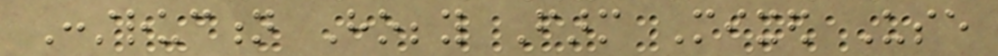Construction Hobby Farm Mixed Use
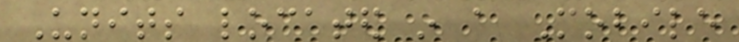Units located in a Mobile
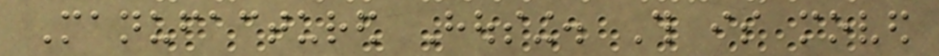Manufactured Housing. This is moved
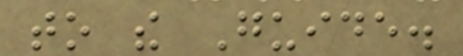to the Guide.
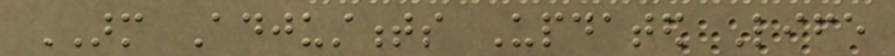ARM Adjustments Updated Life
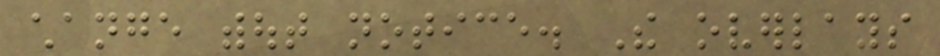change without notice. The overlays
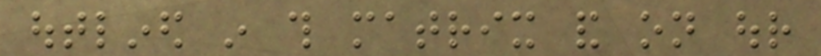outlined in this matrix and on our
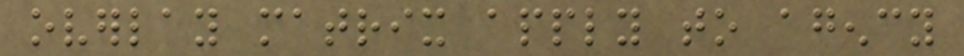overlay matrix apply to agency
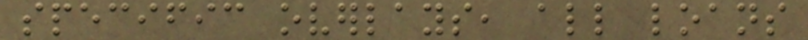specific overlays, all loans
